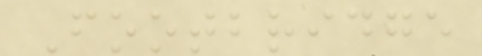Footbridge
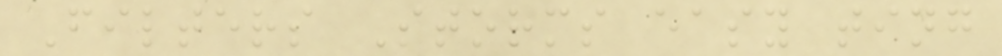Filters Storms easy ting
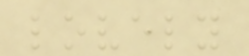lovely
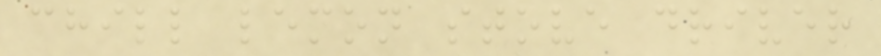chill lemon stove driver
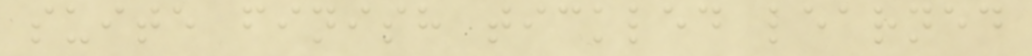suite finish tickled learned
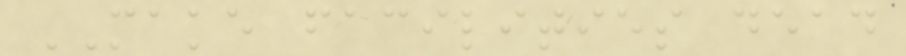MAKE facilities dead
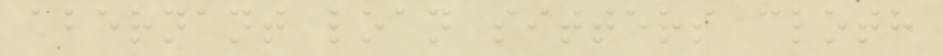abernant loan sitters cloth
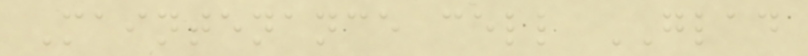Maintenance cell GLAD
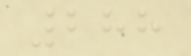288
